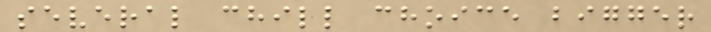several chill choice bigger
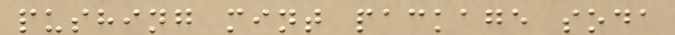pushing mint package soda
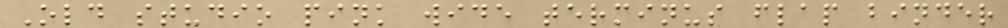Old studio pink wide terminus flap binder
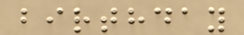birthday
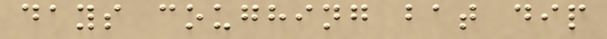days coughing bat dip
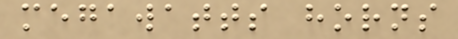megawatts horns
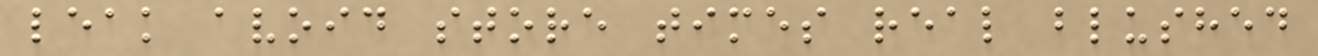leak avoid store times real blushed
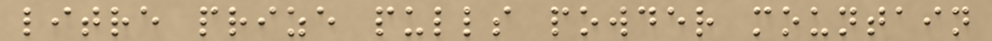litre prize pulls powder mountain
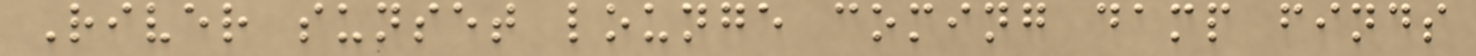River sunset lounge coming damp finds
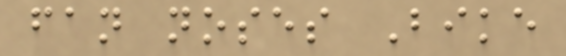fan noses Bike
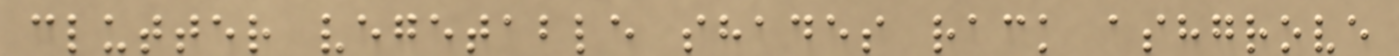clutter vegetable shades rack ashgrove
